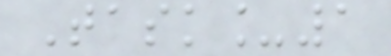Task_1
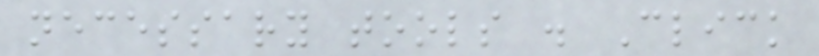necessary tools . Click
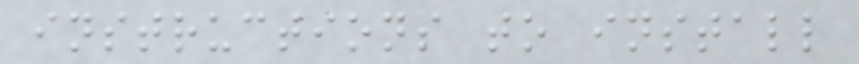instructions to install
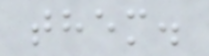them.
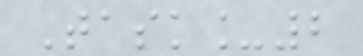Task_2
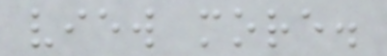view more.
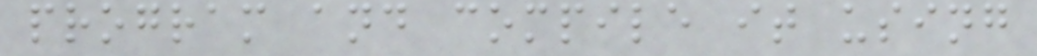program and compile it using
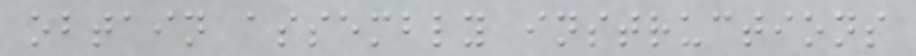obtain assembly instructions
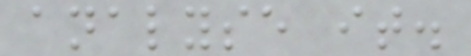analyse it.
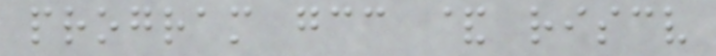program gcc & riscv
